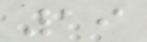19
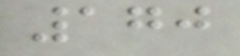170
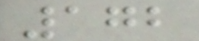172
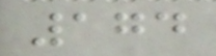174
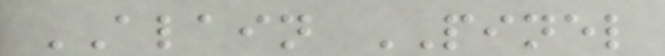ALAIN PINEL
